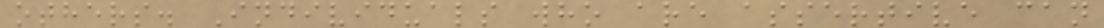others. Individuals who are assertive can
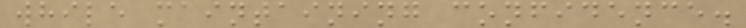while maintaining confidence.
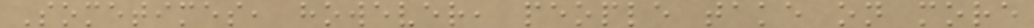Sometimes, however, people take on more
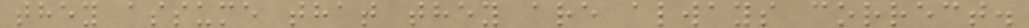they assume that they are always correct.
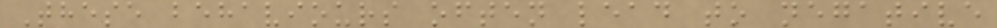These behaviours often lead to negative
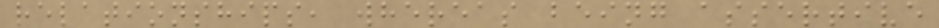relationships, whereas being assertive
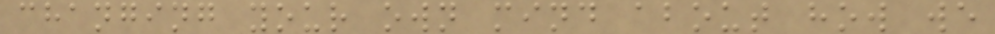changing your own mind about how we
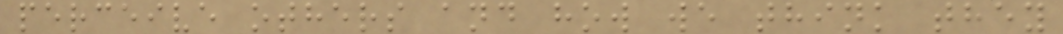perceive others and how we think they
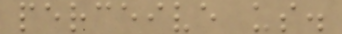perceive us.
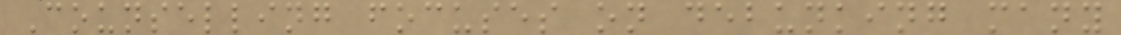Counselling focuses on debunking many
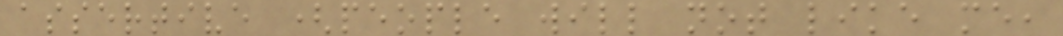assertive (people will not like me,
